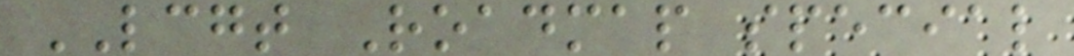LCGT Roadmap special
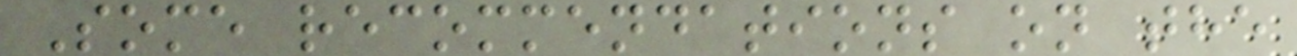Some recommendations on the
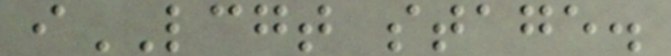iLCGT stage.
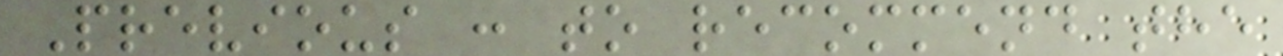Previous : to recommend the
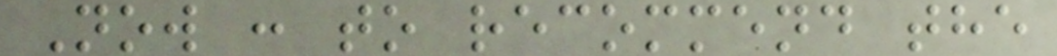Now : to recommend the
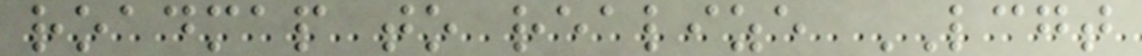roadmap to realize LCGT
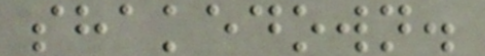shakedown.
